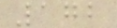172
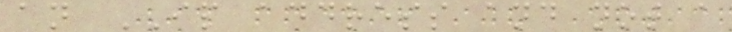an IP address and not a
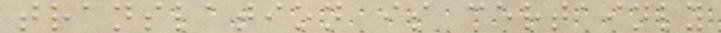translation is certainly
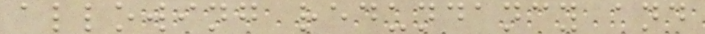allowing redundancy and
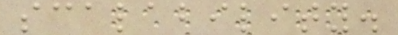scalability.
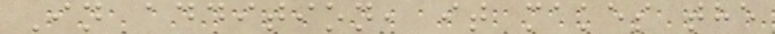In addition, it makes the
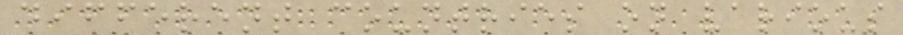different countries on various
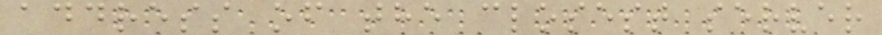address of the closest server
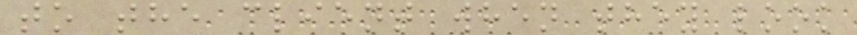to the client when they look
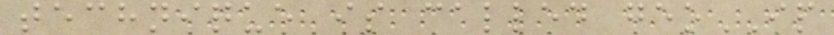technique is called geoIP
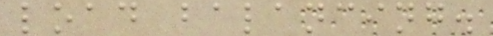load balancing.
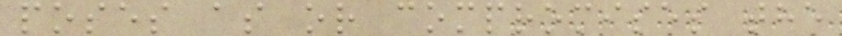poses as or compromises the
